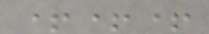+++
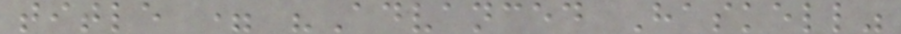title = "Advanced Haskell"
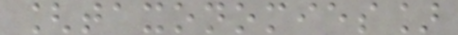[taxonomies]
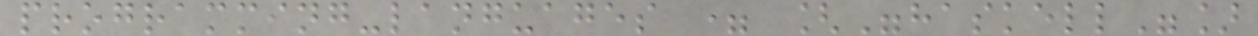programming-languages = ["haskell"]
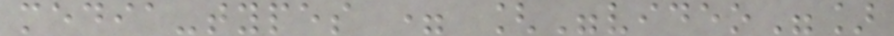media-types = ["video"]
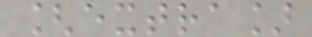[extra]
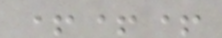+++
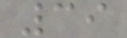39
